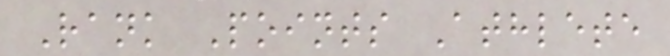Rank Points Athlete
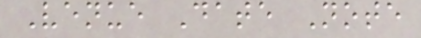Venue Date Note
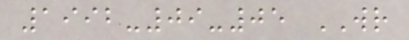1992-09-05 WR
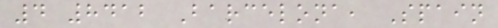4 8412 Barcelona, Spain
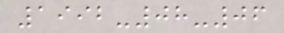1992-08-06
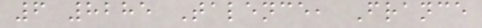6 8285 Talence, France
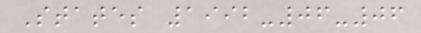States 1992-06-06
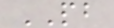PB
